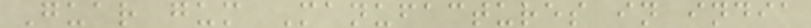Guar gum Manufactures in india
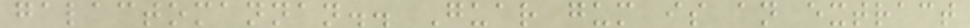galactomannan.. Guar gum is an extract
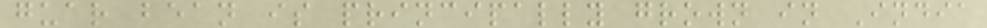guar bean is principally grown in India
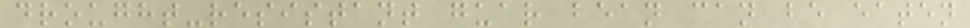drought-resistant guar bean can be eaten
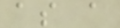as a
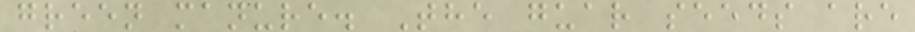green manure. The guar seeds are
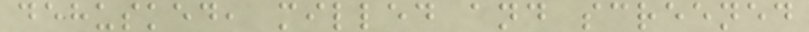dehusked, milled and screened
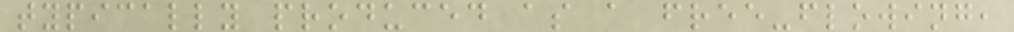typically produced as a free-flowing,
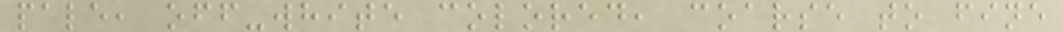pale, off-white colored, coarse to fine
